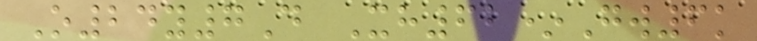O24y7D Xh62*Gw6k
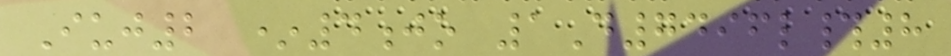Iuj2 *4jo 1D7496l#8
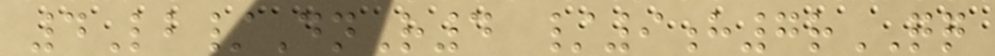4Lb/DnR4 /9h7rQQ
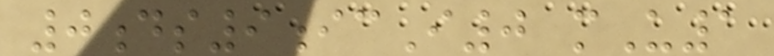0ds9icI0 mU1
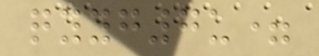qyyg7u=
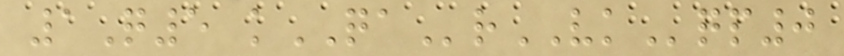1Q5 kQArVKqp0
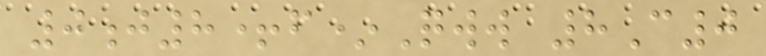0j8+f*Qww 8C0
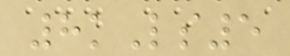8kLs5
